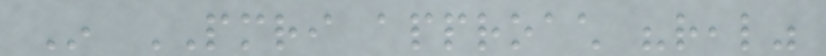In PMRI approach "real"
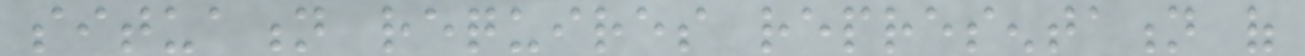situation requires representation of
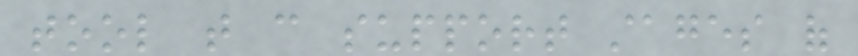tool that can support stages of
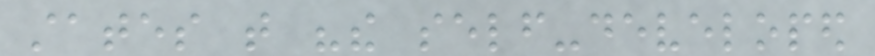states that "the self-developed
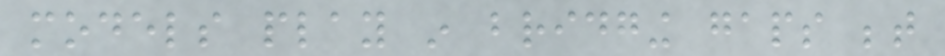models play in bridging gaps between
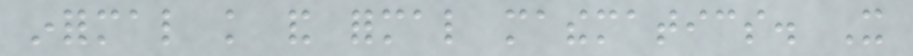informal knowledge and formal mathematics. It
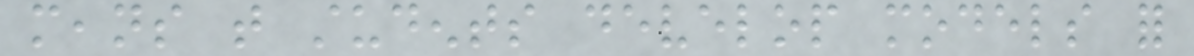means that students develop models for
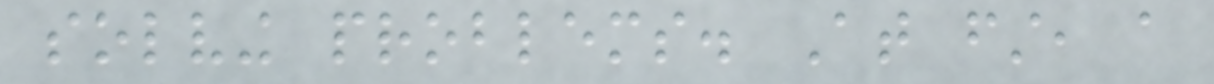solving problems. At first, a
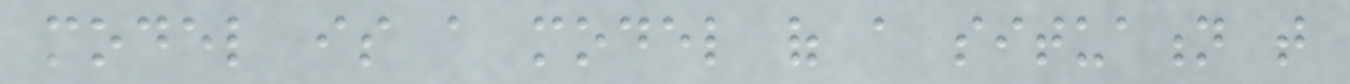model is a model of a situation that
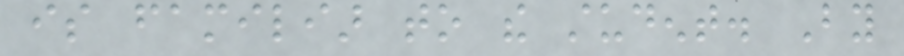is familiar to the student. By
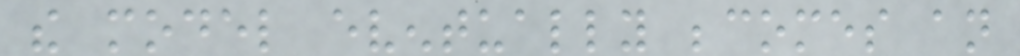the model eventually becomes an
